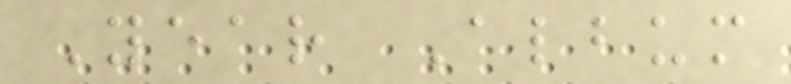Year Album
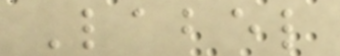Label
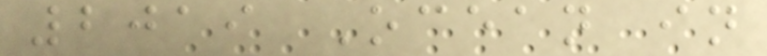2019 Ocean in
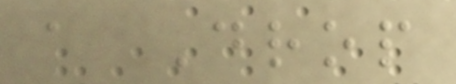a Drop
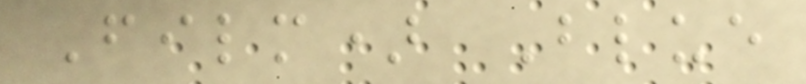Film) Blue
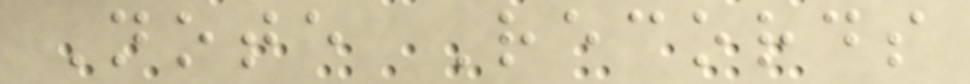Note Records
